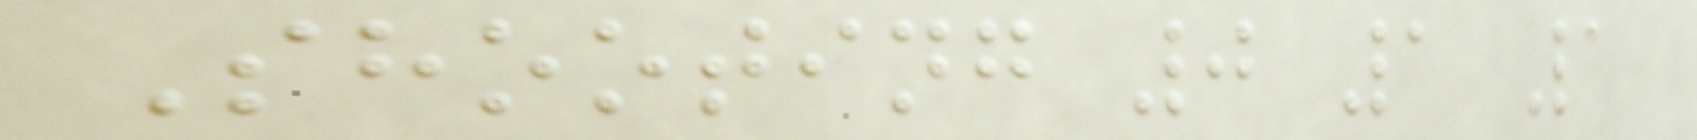Shooting 0 1 1
